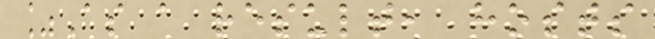%As a result, hosts
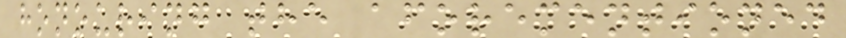honouring the aforementioned
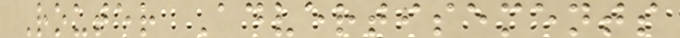Router Advertisements
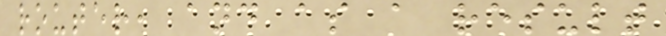router, and as a result
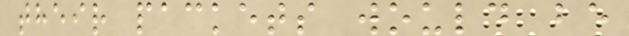their packets would be
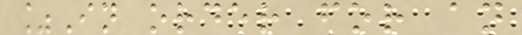%In order for an
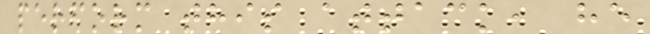perform this attack, he
